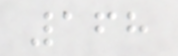168
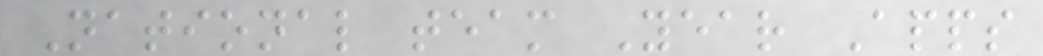National team Year Apps
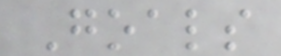Goals
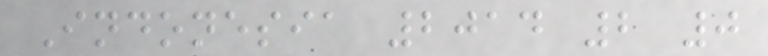Indonesia 2014 2 0
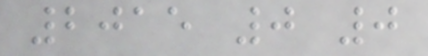2015 0 0
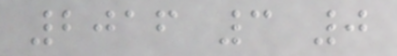2016 3 0
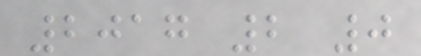2017 2 0
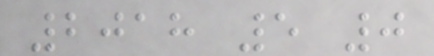2018 5 0
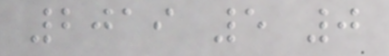2019 5 0
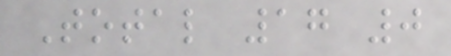Total 17 0
